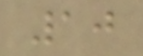10
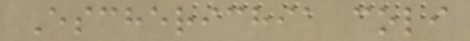Escherichia coli
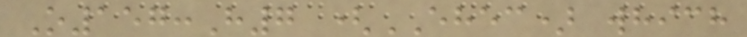O157:H7 (EHEC) which
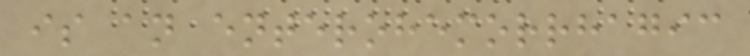is an enterohemorrhagic
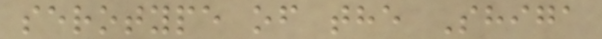serotype of the Shiga
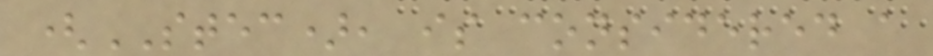(STEC), is considered a
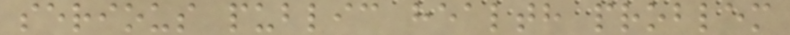serious public health problem
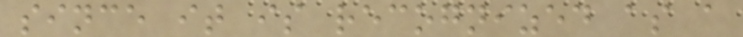since it is recognized as a
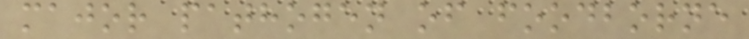major pathogen of foodborne
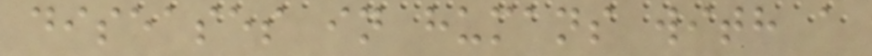diseases in humans with a
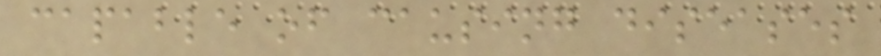capable of causing diseases
